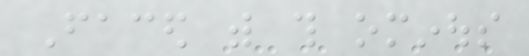Faced with this ominous
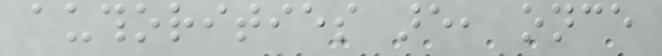authorities are, once
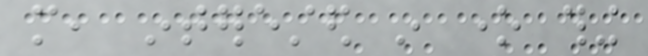more, interested in one thing
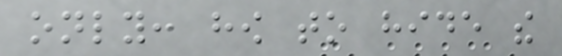only: how to hide the
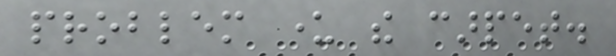problem under the carpet.
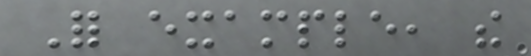For example, the
